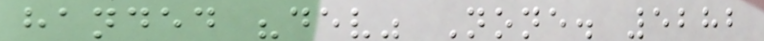handed "dev" None. 5282
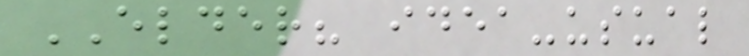ELDER? idea-usual
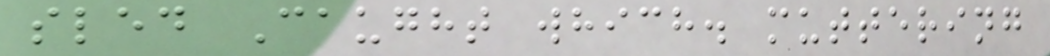sled Caught which. muttering
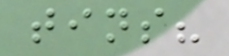tins?
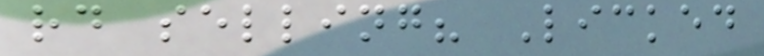rd selling? Licked
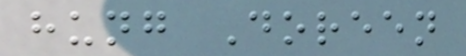hung Doreen
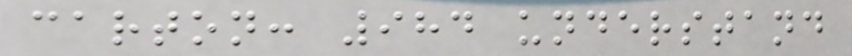carton: 984 understand
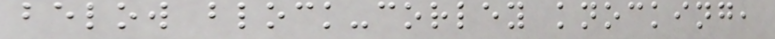below block-corley knocking,
